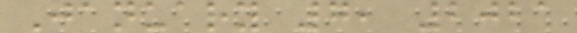January 7, 2021
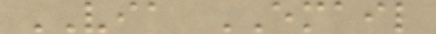VIA EMAIL
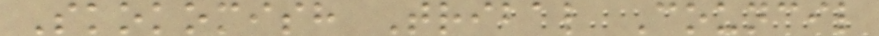Skokomish Tribal Council
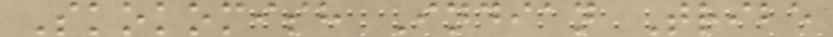Skokomish Indian Tribe
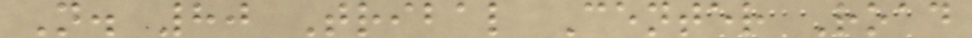N. 80 Tribal Center Road
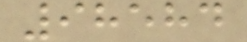98584
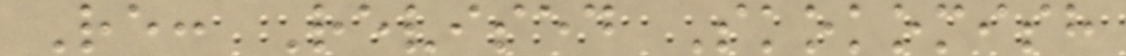Re: Revised Skokomish
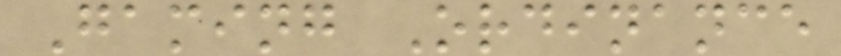Gaming Ordinance
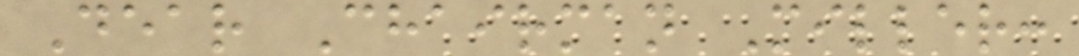Dear Chairman Miller:
